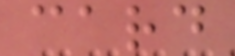card
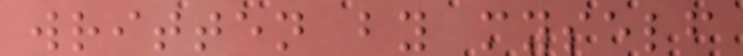written by myself
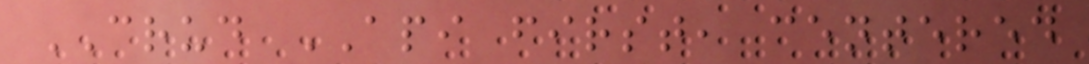CRUD API first, centered
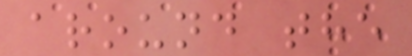around the
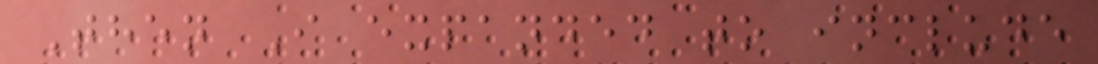Then I expanded to include
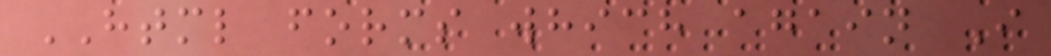HTML forms which again I
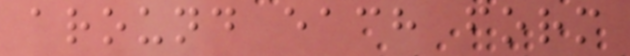around each form
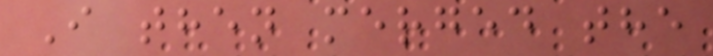I then merged the
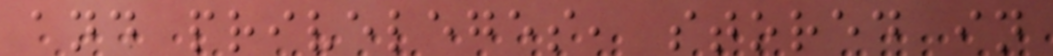and priveleges, stored in
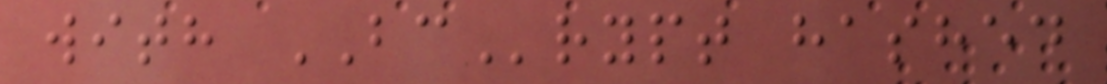with BCrypt hashed
